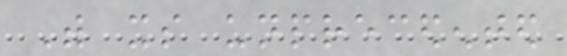With its unprecedented
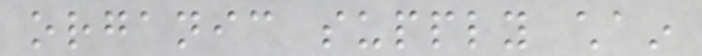organic supply chain
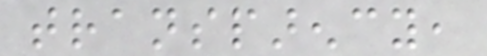transparency,
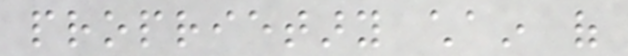proprietary chain of
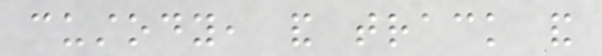custody, and track and
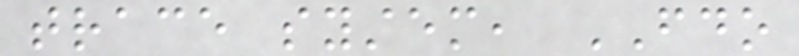trace system, FDO
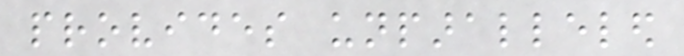provides unparalleled
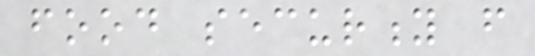food security from
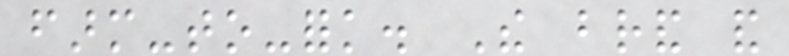farm-to-fork. The brand and
